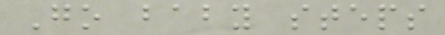Go baby steps
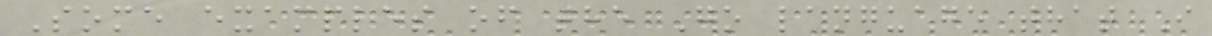Some examples of the Go language that I
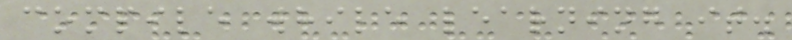compile while learning it.
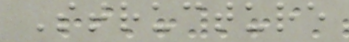Structure
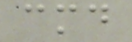cmd
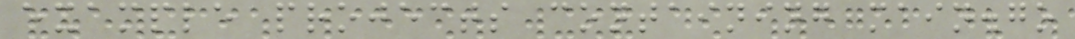example projects containing main.go
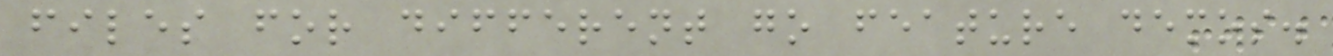files for different go feature demos.
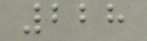228
